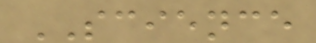SCIENCE
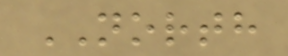NORTH
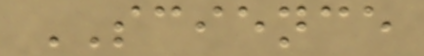SCIENCE
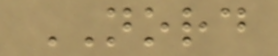NORD
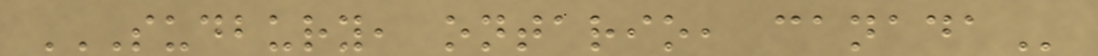SUDBURY, ONTARIO, CANADA
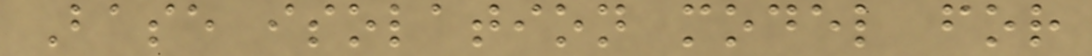Base isolation model for
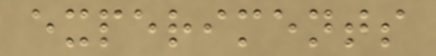experiments
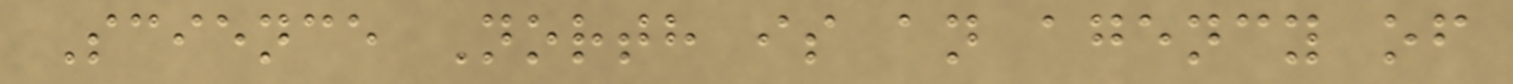Science North is an agency of
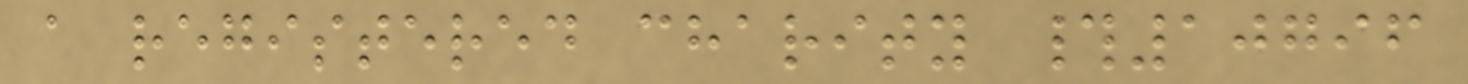a registered charity #10796
